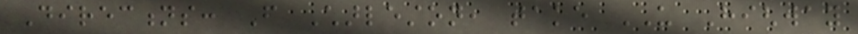Directions: From Charleston, take US Highway
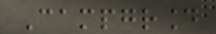Campground
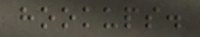hookups.
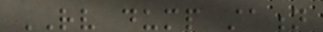RV dump station
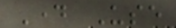Day Use
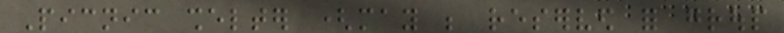Picnic shelter (may be reserved for group
